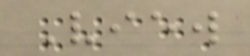View
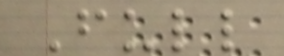Full
